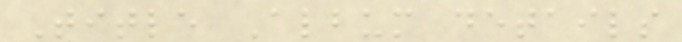Title Album details
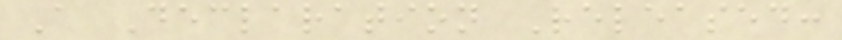A Declaration Released:
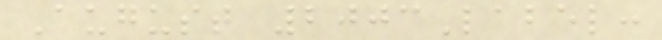August 2003Label:
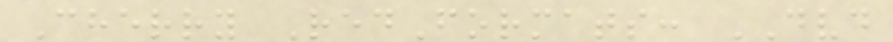Cherry RedFormats: DVD
